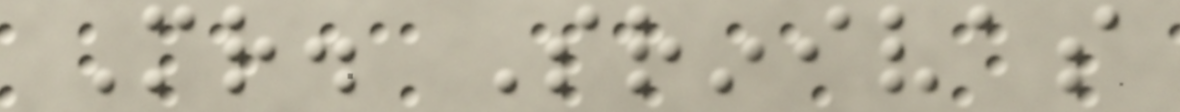Mr. Srinivas
